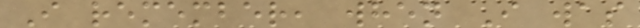I remember, when I was
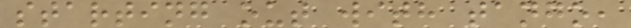starting out with tango,
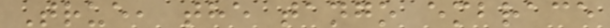True, the tango embrace
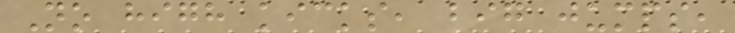No high kicks, big jumps,
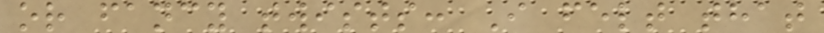or fancy twists: I felt that
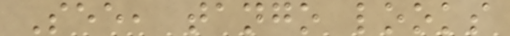See, tango looks
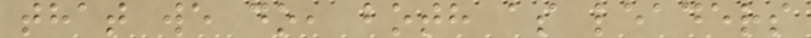that we do, both as leaders
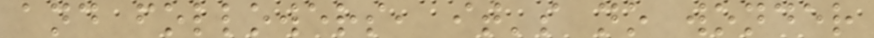and followers, it's no wonder
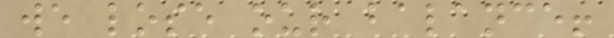we lose our balance!
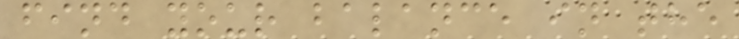find your balance in the
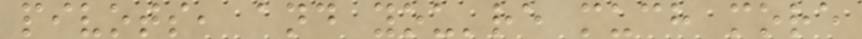pivots, and you're much more
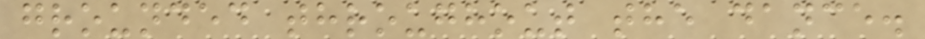grounded throughout the dance.
